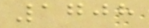1708
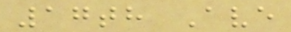17th Ave
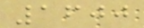1600
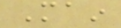Main
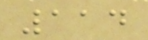114
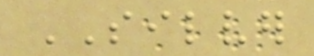SILVER
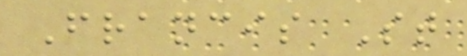Francis St
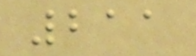211
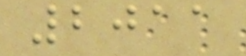2011
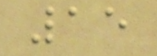15
